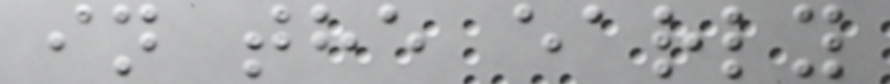in the early
